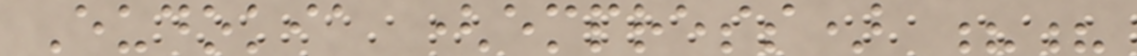Eudokia (empress) ??
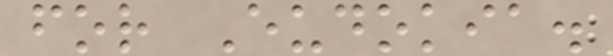for Eudokia.
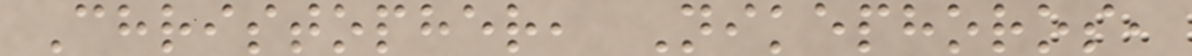Christopher, Nikephoros,
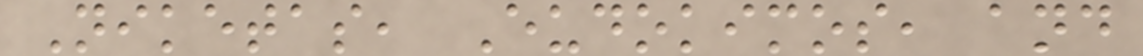Niketas, Eudokimos, and
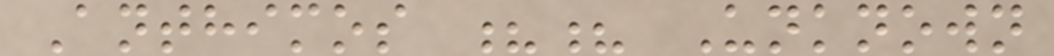Anthimos ?? Unknown
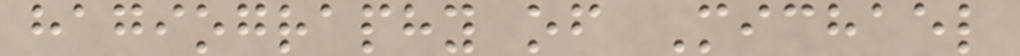hagiography of Michael
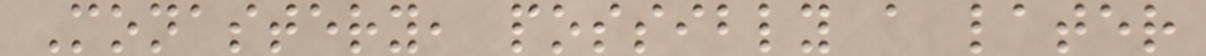Monastery, possibly a later
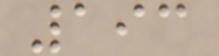193
